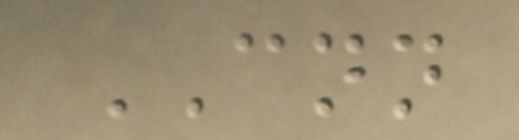CNN
